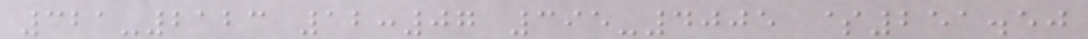321-2123 12:07 395-4005 $251.50
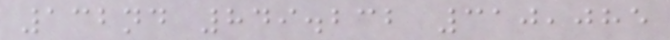132nd 849.232 310,085
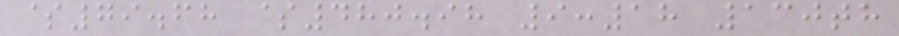$79.68 $480.98 9:18 130th
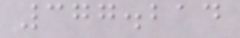377.214
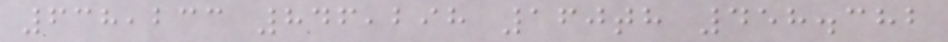638,233 846,298 160th 458.382
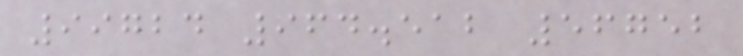99724 964.512 56752
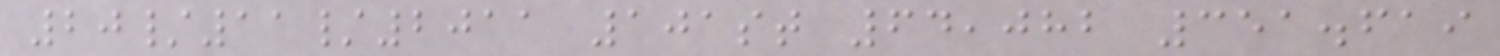20/11/2011 101st 64,082 351.619
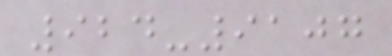924-9107
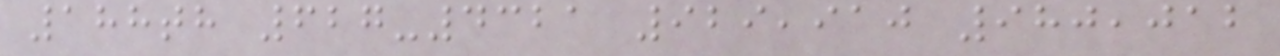188th 627-4321 929,910 980,012
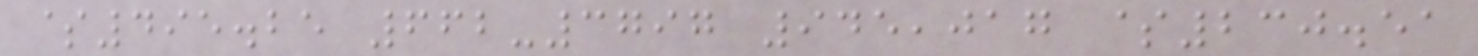$495.25 662-3797 945,017 $230.51
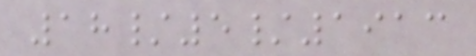18/5/1913
